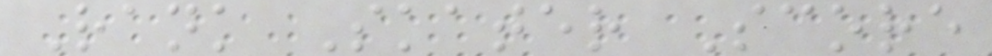Rank Skater Score
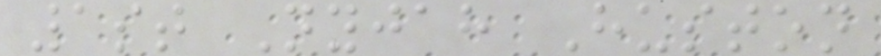1st Nyjah Huston
